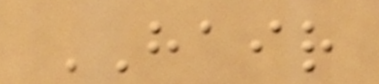HAIR
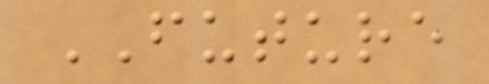FUTURE
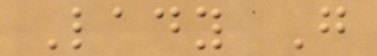Lady G
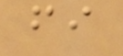fi
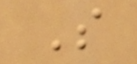S
